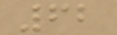62
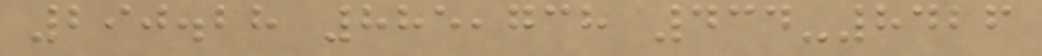290.28 885,738 434-8426
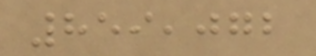859,072
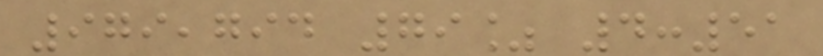979,794 79% 4:51
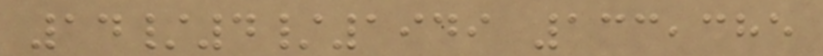14/4/1949 133,385
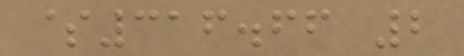$316.66 2
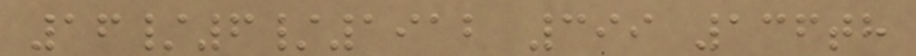16/6/1912 399 136th
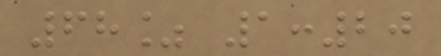68% 1:20
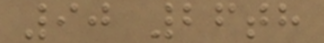90 26th
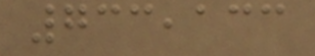733,133
